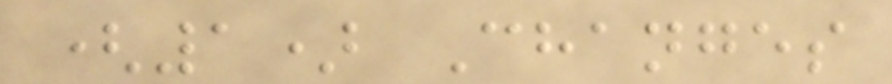(1) Changes
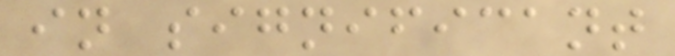in significant
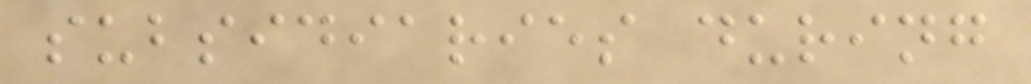subsidiaries during
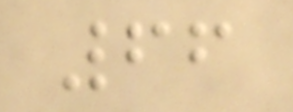66
